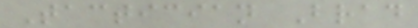Tactician Brad
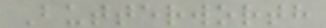Butterworth
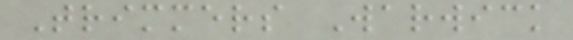Trimmers Warwick
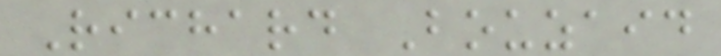Richard Bouzaid
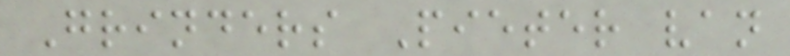Grinders Pieter van
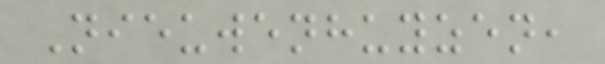Nieuwenhuyzen,
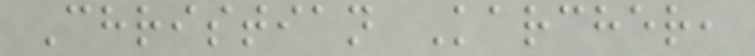Christian Karcher,
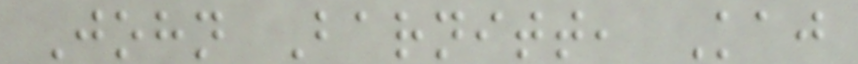John Barnitt, Kaj
